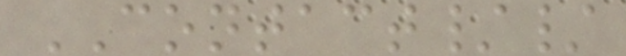CONTACT//
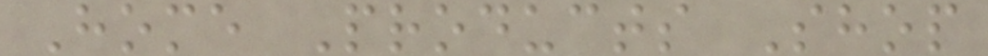Home Products Shop
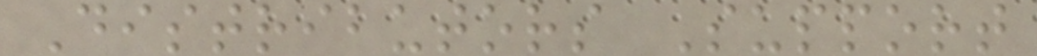Distributors Support
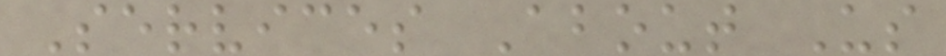Services About Us
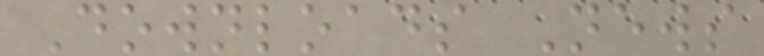Downloads News
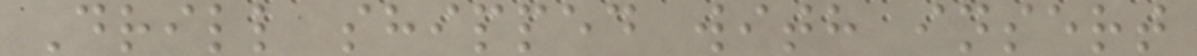Drill shipped with insert
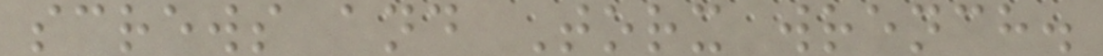screws and Torx wrench.
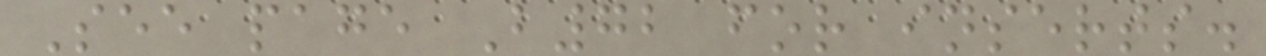See page B72 for inserts.
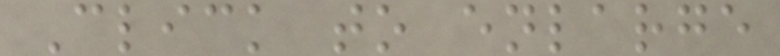Click to enlarge
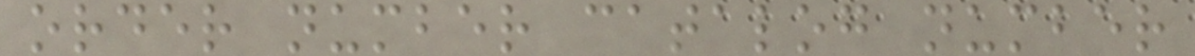order number catalog number
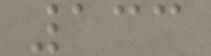133
